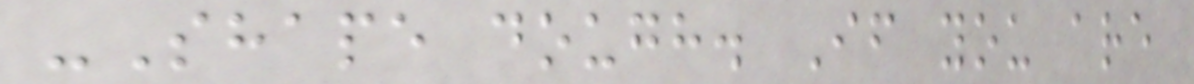-Shape dough. If you are
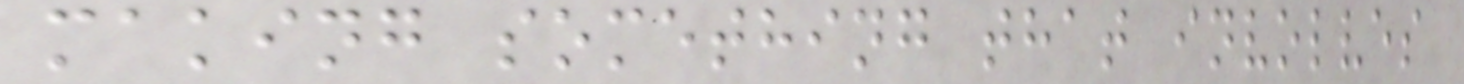making something that involves
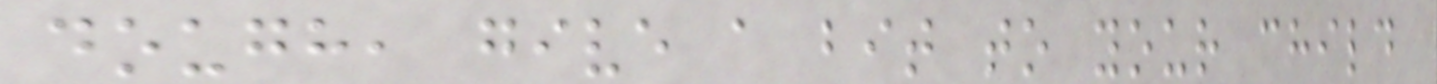dough, give a bit to your child
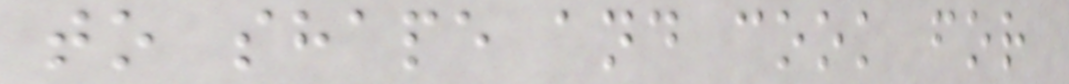to shape and cook for
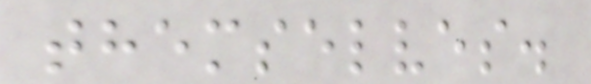themselves.
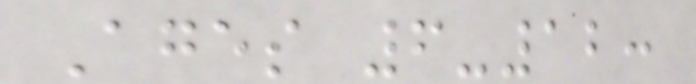Ages 6-12:
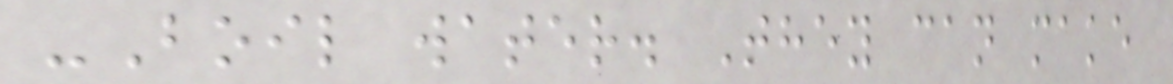-Boil water. They can make
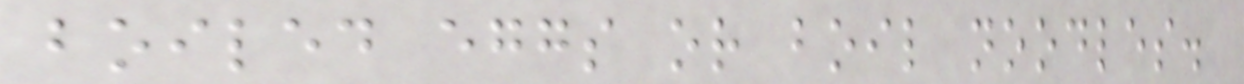boiled eggs or boil noodles.
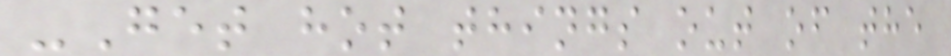-Get hot things out of the
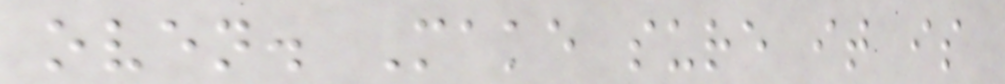oven. Make sure it is
